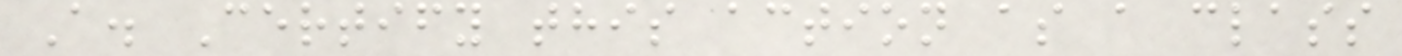A. Certify this action as a class
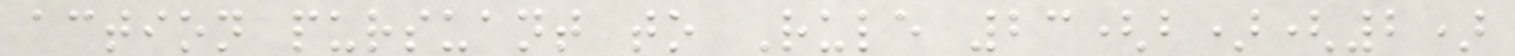action pursuant to Rule 23(b)(2)
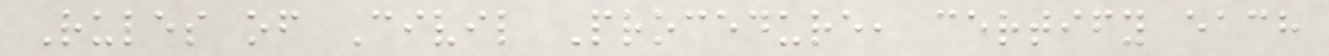Rules of Civil Procedure, certify each
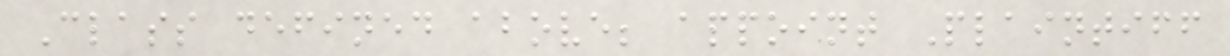Class defined above; appoint Plaintiff
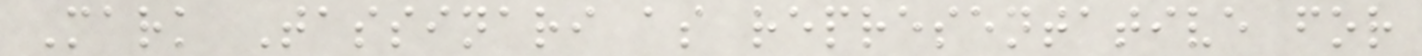Mark Tassinari as representative for
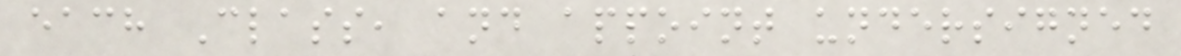each Class, and appoint undersigned
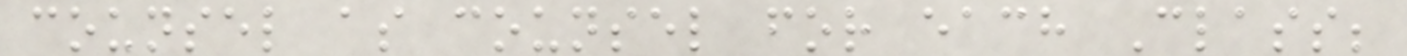counsel as counsel for each Class;
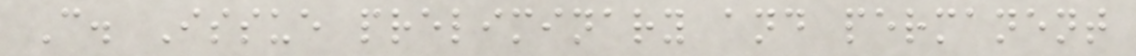C. Issue preliminary and permanent
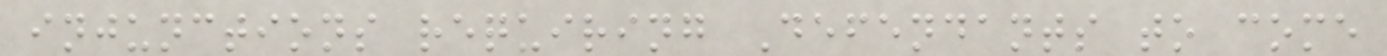injunctions requiring Defendants to come
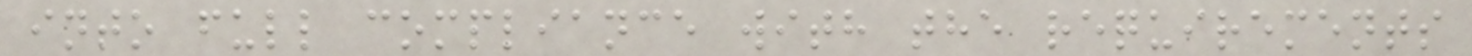into full compliance with the requirements
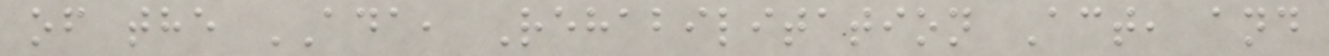of the ADA, Rehabilitation Act, and
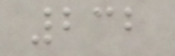232
